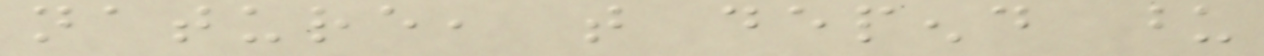nature, that depend upon
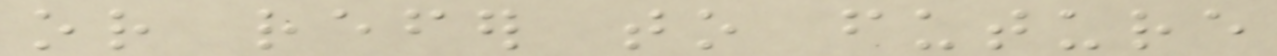or refer to future
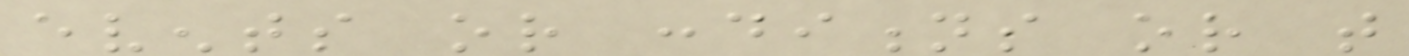events or conditions or that
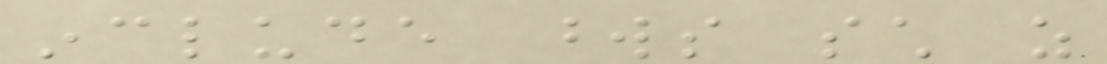include words such as
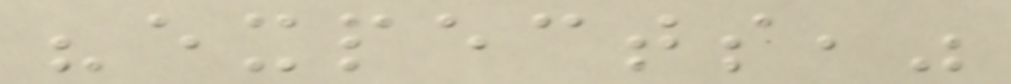"expects,"
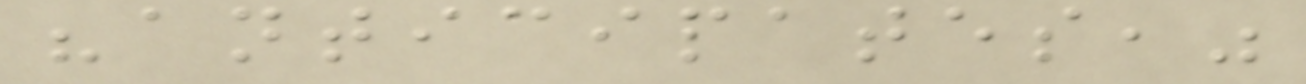"anticipates,"
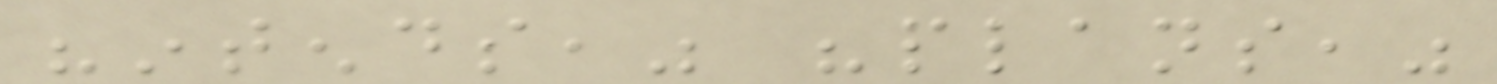"intends," "plans,"
